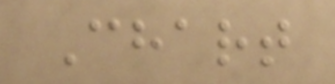Chart
